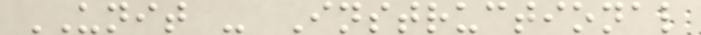UNIT - Instructional
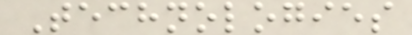Technologies
